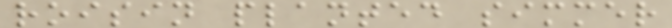roisin planted simmer
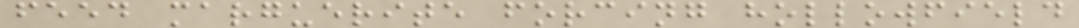feed marguerite forcing hollowfield
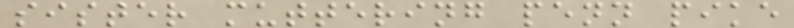sister muttering penn pike
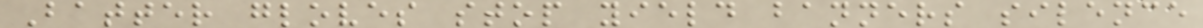Batter gloves stop yield banners silence
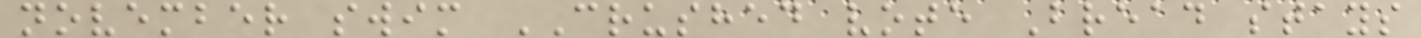november swim CRUSHED vote Bread stays
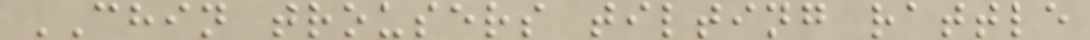CHIN trousers tilting rattle
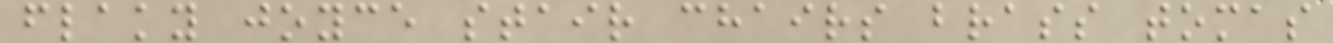flaky joyce stair chairs brass tomas
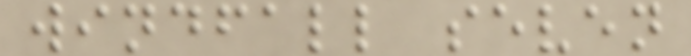windfall seven
